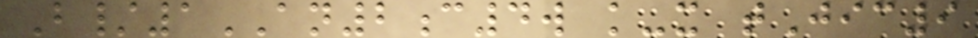B/1AN2c4w k-x tJic9
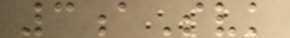3aSvk
